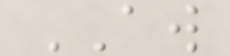AW
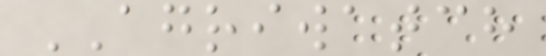AGRIWATCH
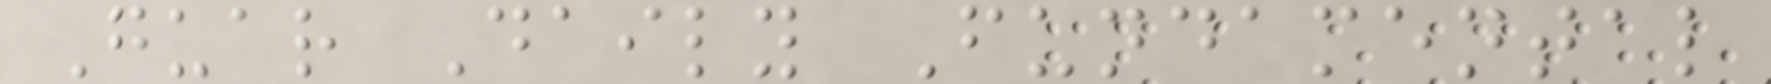Guar Daily Fundamental
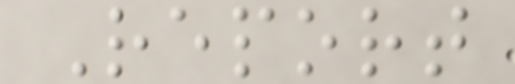Report
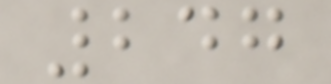247
